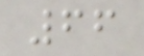66
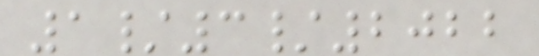1/3/2022
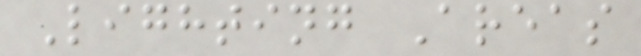Lighting Areas
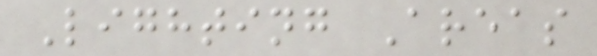Lighting Areas
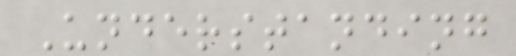Understanding
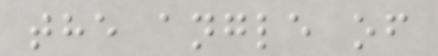the angle of
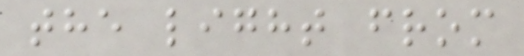the light from
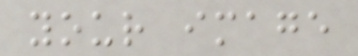your image
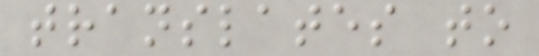translates to
